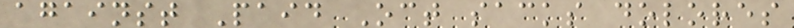against Paid Oct sacks dolores
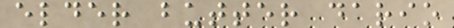elder butter dario
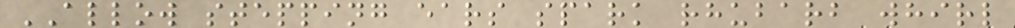ALLOW stepping ears spark rhubarb whirl
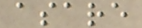asare
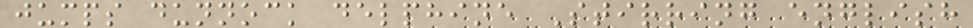jumps dunnock delphine Stirring english
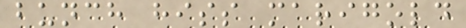bunch hiss marigold
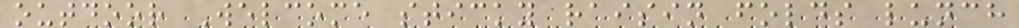outdoor Welcome sticky raisin folds lunch
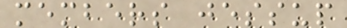members jessup
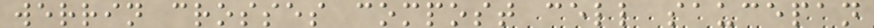werrin crosses compost cell saucepan
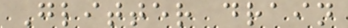Glitter drain
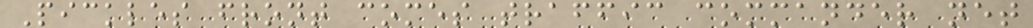Pickles front comes traffic commander net
